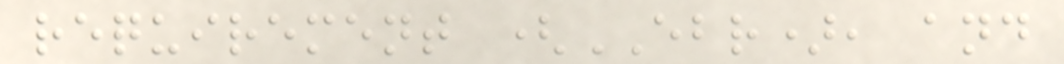requirement (EBR), and
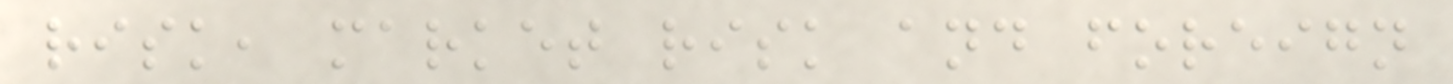risk, market risk and foreign
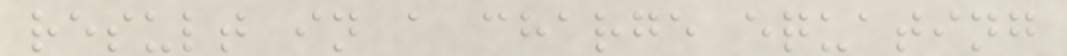result in a charge equating
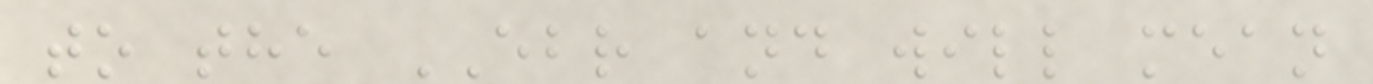to the EBR and will mean
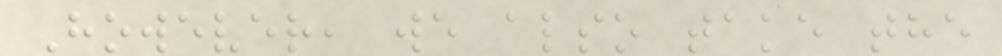However, we also take the
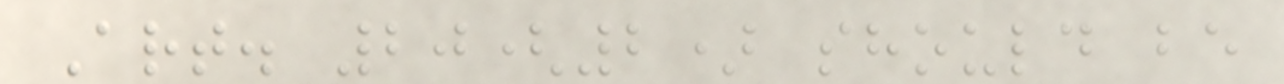Art. 20(2) should be
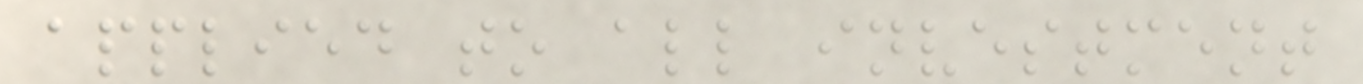applied to all investment
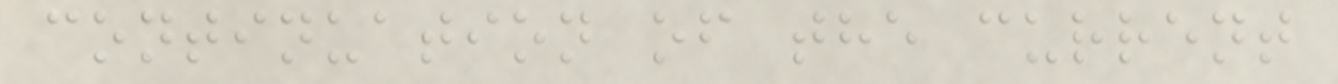continuation of the current
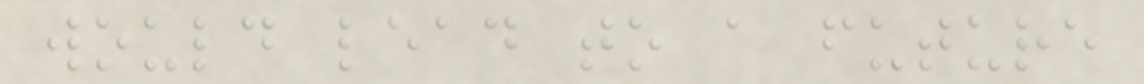would lead to a future
